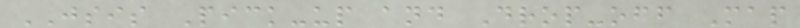JSIS Pick-up and Drop-off Map
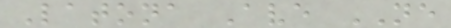Latona Ave NE
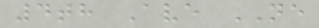4th Ave NE
